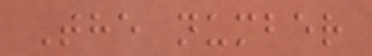The number
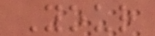Your
